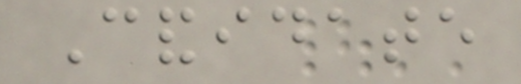Candidate
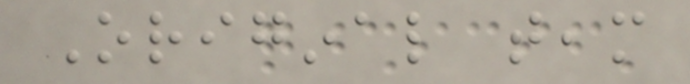Original team
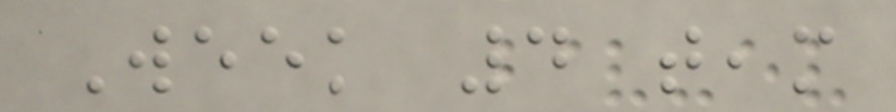Week 4 team
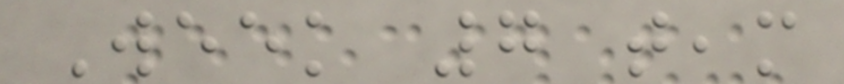Week 7 team
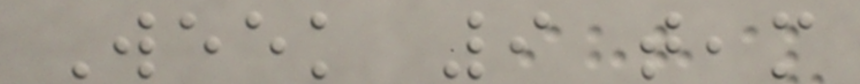Week 9 team
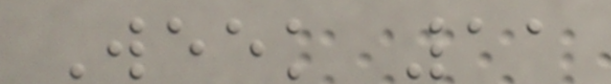Week 11
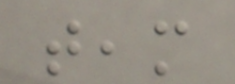team
